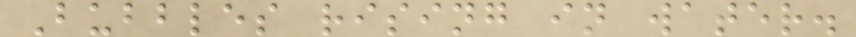Bubbles rising in water.
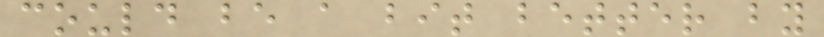could be a bit better by
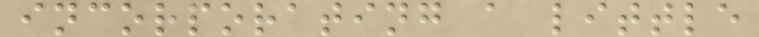incorporating a little
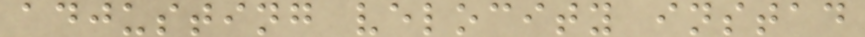adjusting velocity instad
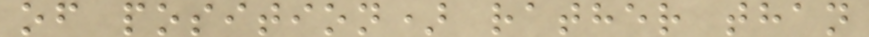of position) rather than
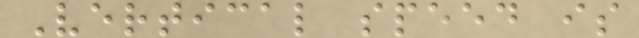Vertical speed is
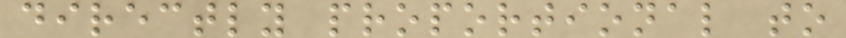directly proportional to
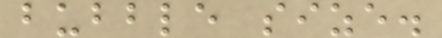bubble size.
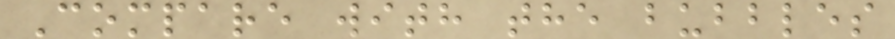Compare with the bubbles
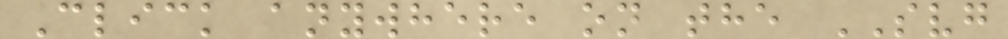Click anywhere on the SVG
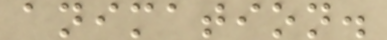animation.
